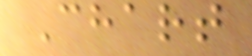Chart
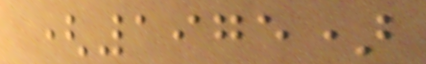(1975)
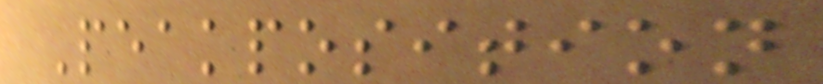Peakposition
